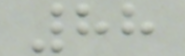88
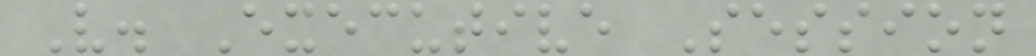V. Executive Session
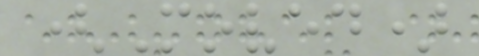(Moved)
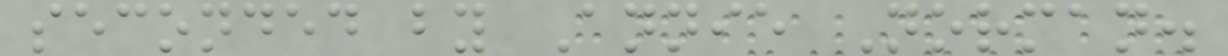seconded by Annie Norman.
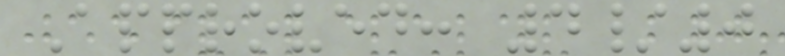Approved: 4/0
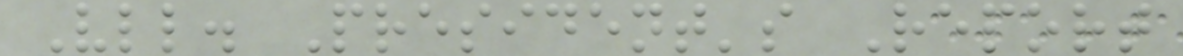Vll. President's Report
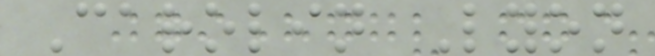Carolin Lyon
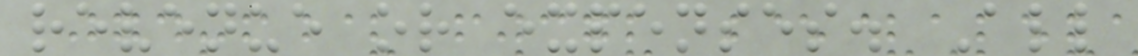revenue or expenses. All
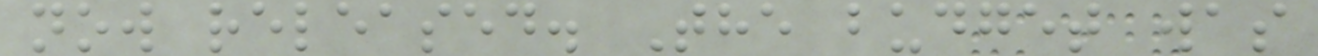now released. The budget was
